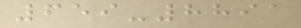659-8891
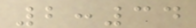2:34
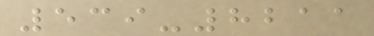539-8211
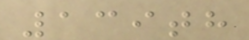139th
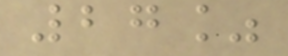27%
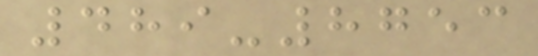489-8753
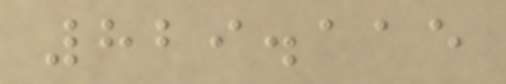829.115
